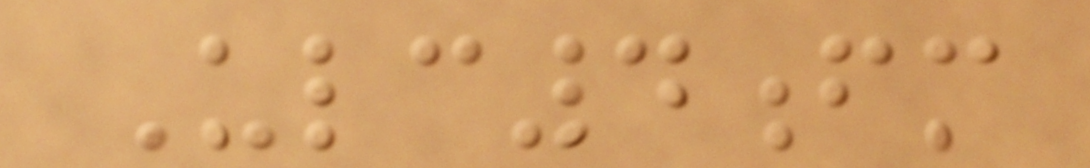Ulc4fm
